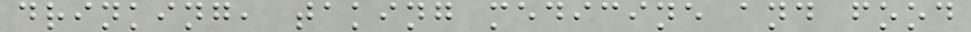drinking, taking medicine and food
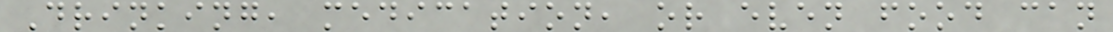Drinking, medication, or even food can
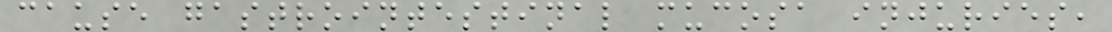cause gastrointestinal mucosa injuries,
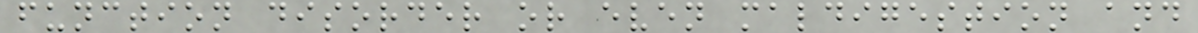function disorder or even maldigestion and
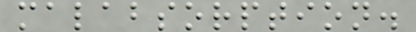malabsorption.
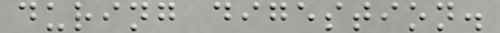during digestion.
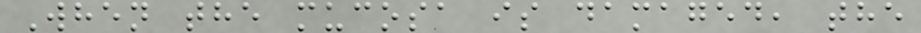When the mucosa is damaged, the
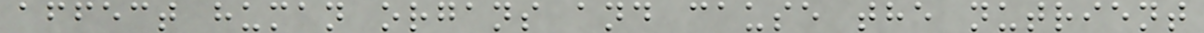affect human organs and cause the nutrient
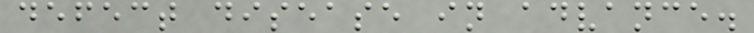defect disease in advance.
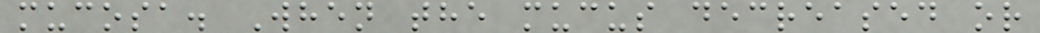mucosa. When the mucus decreased or
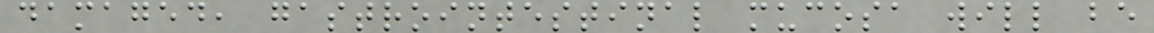damaged, gastrointestinal mucosa will be
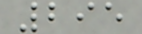295
